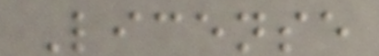License
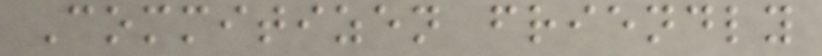Commitizen friendly
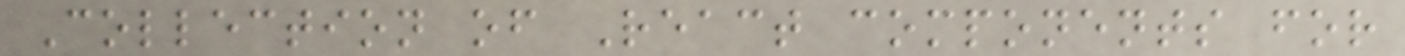Collection of React components for
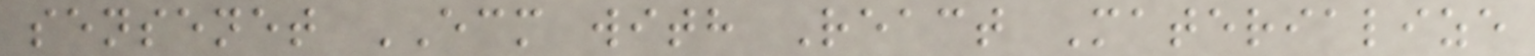sensenet ECM with React Materialize
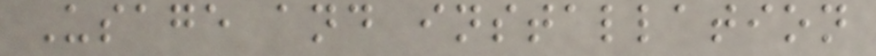Usage and installation
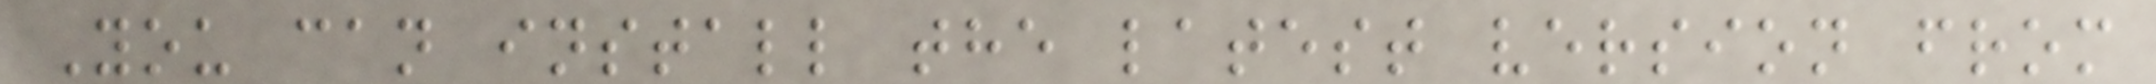You can install the latest version from
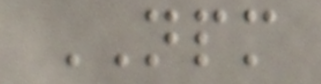NPM
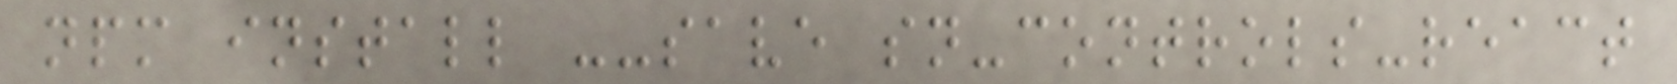npm install --save sn-controls-react
